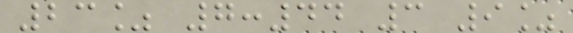23% 7:44 3 9%
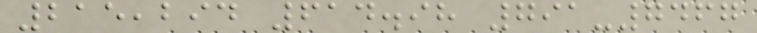215,294 614.98 791-7467
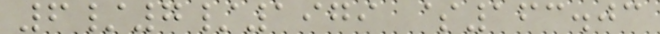6/7/1979 $163.03
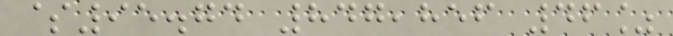$95.74 847,856 46%
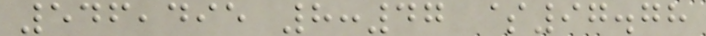546,495 8:47 $97.78
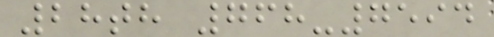28th 768-7594
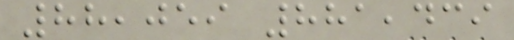88,059 881,439
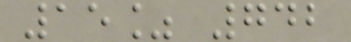15% 742
